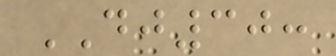DJ30:
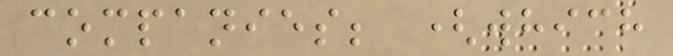companies; (which
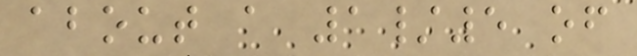about a 1/5 of
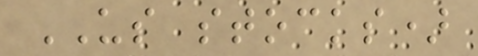US stocks)
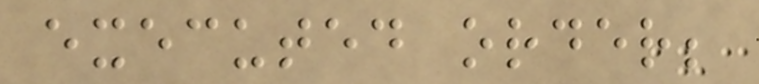executed order;
